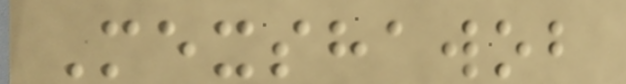Mexshawob
